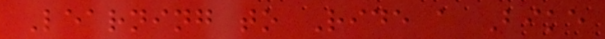Learning to Ride a Bike
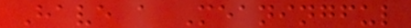Have a Meaningful
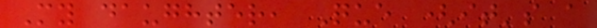My daughter, Que (it's a
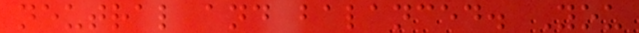neutral and balanced. You
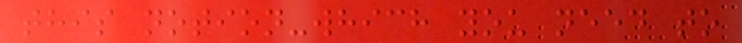this notion-which you need to
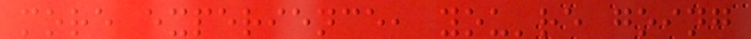more experience, you're going
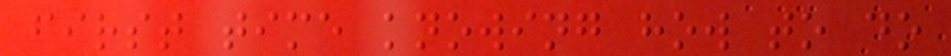first time knowing how to do
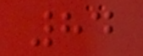84
